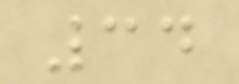34
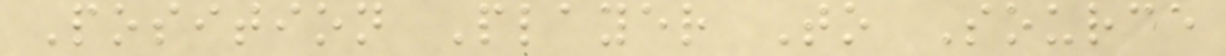Position Player To Source
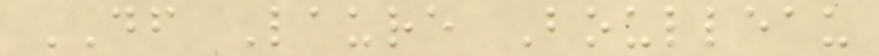DF Laure Boulleau
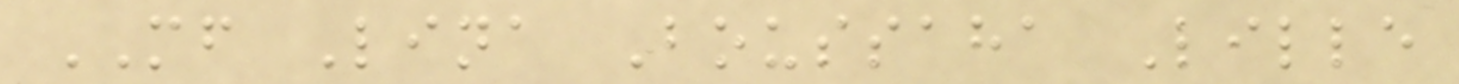MF Lina Boussaha Lille
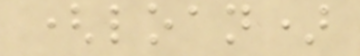(loan)
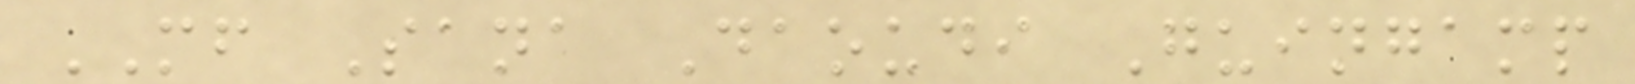MF Sana Daoudi Guingamp
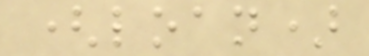(loan)
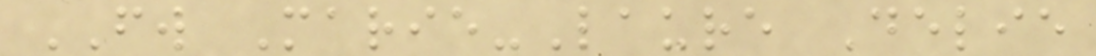FW Marie-Laure Delie
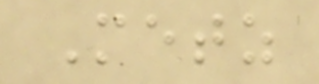Metz
